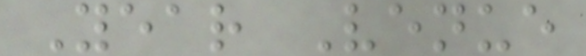Year Venue
